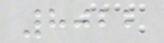8022
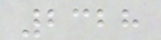2328
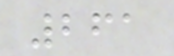261
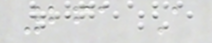261 A
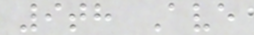9th Ave
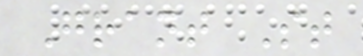Grant St
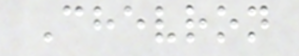Chevron
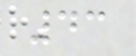43
